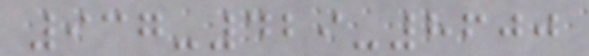937-429-8600
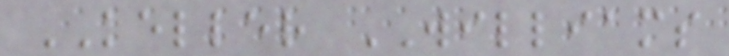KELLER WILLIAMS
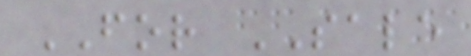FOR SALE
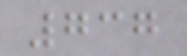737
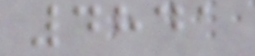4841
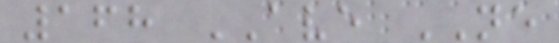168 AVE NE
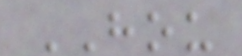HOU
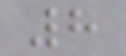8
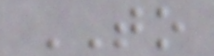TO
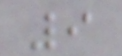9
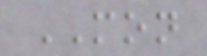MON
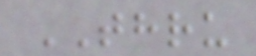THRU
